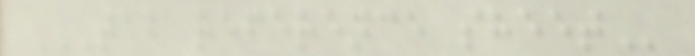TAB REFERENCE SHEET
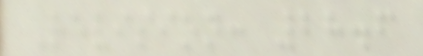Revision: 28.6
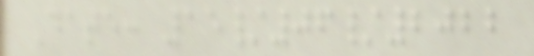Date: 15/06/2022
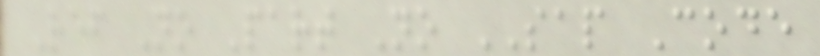Ref No Part No SAP Code
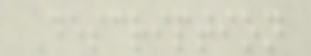Description
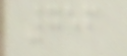756
